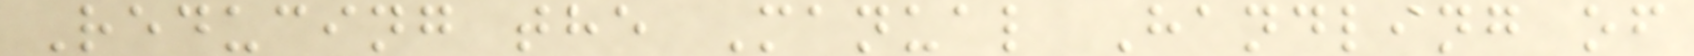Reducing the Manual Handling of
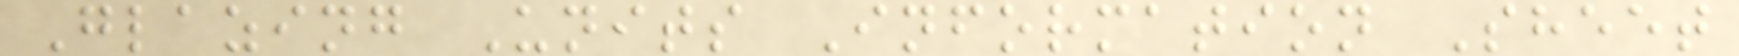Glazing Units Information Sheet
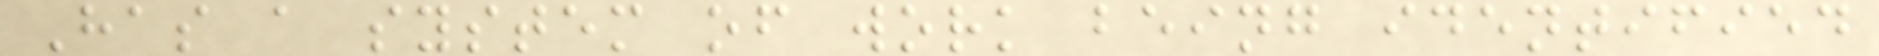Has a system of work being identified
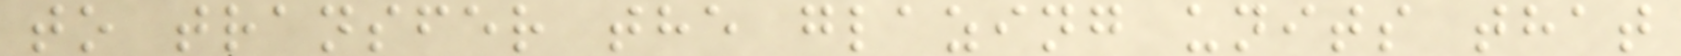to transfer the glazing units that
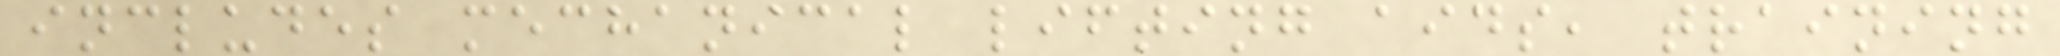includes mechanical lifting aids, training
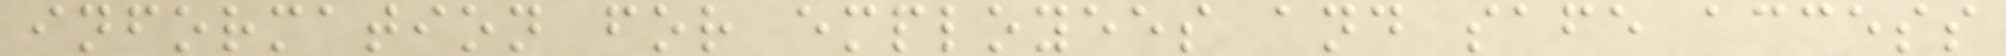information for employees and safe access
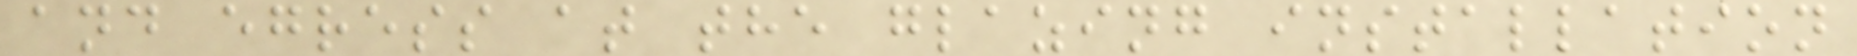and egress at the glazing installation
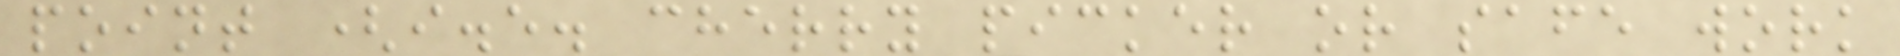point (i.e. cherry picker or safe work
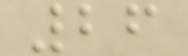26
